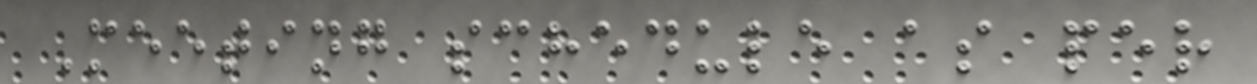Meeting schedule as per
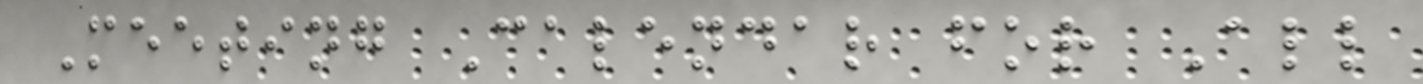Meeting Calendar for All
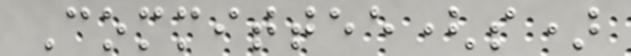Committee(s)
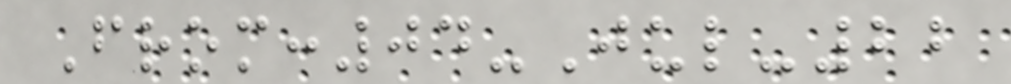From:04-Jul-22
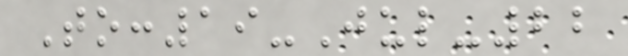To:19-Jul-22
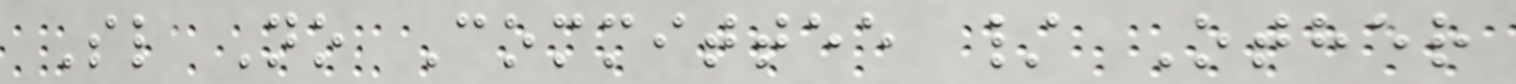Sl No Committee / Other
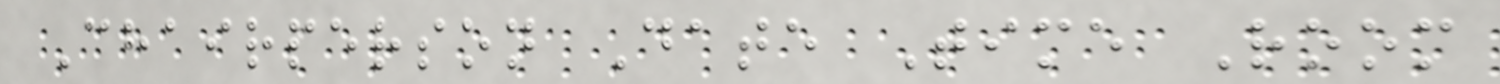Chairperson Date Time Room
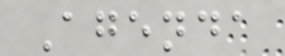Agenda
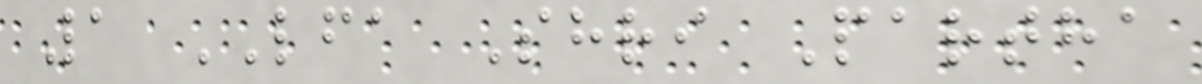1 LFA Shri Partha
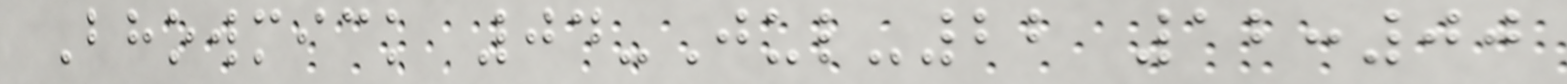Bhowmick 04-Jul-22 12:00
